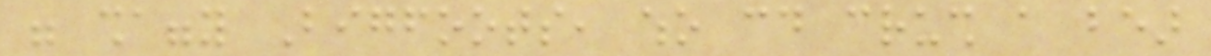were shaggy Bigfoots, who could crush a bear
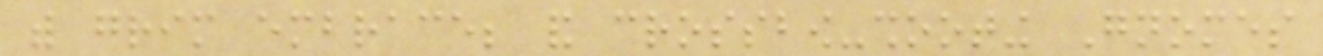with grim embrace; and crossbow-shooting Gnomes
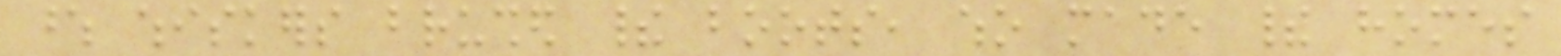whose whiskers brushed their boots, who made their homes
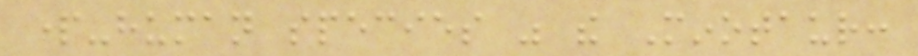part-human species was the Minotaur:
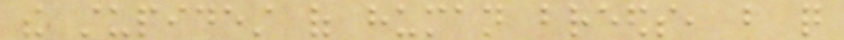the stupidest of human breeds, but quite
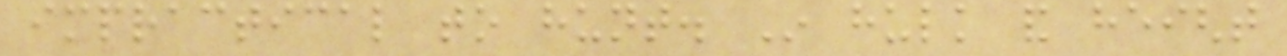impractical to hunt. In hulk and height
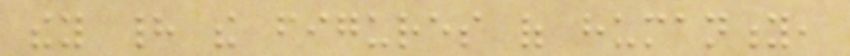they had the figures of humanity,
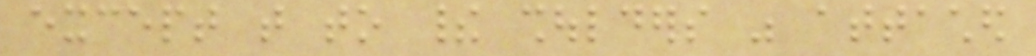except that to their shoulders was attached
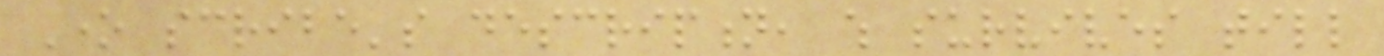One scribe's description, which survives till
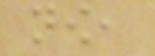now,
